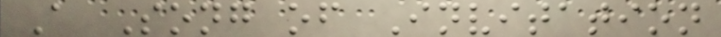A Song of Invitation
